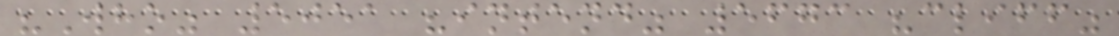"Who" 5051 "intend" 5673 "cliff"
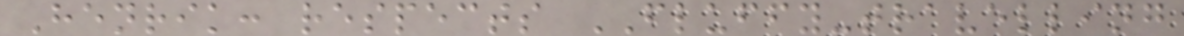Henrik: respects FLUFFY-travelling
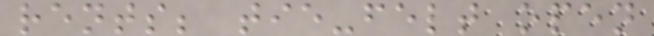rents; tie-felt open
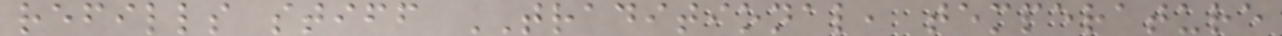refills stiff TRADITIONAL, temperature
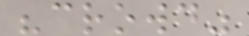"crowd"
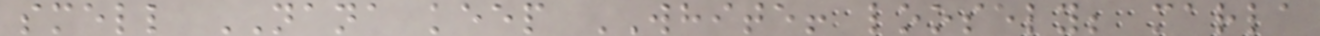smell NANA keep WHITE! loosely; marla
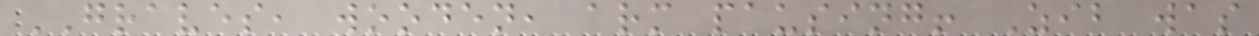GRAVES, wooden, arm pausing! Zib was
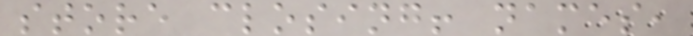store closing! names,
